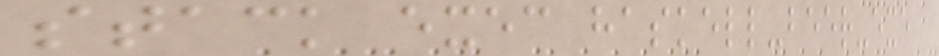stack exec haskell-beer-exe
